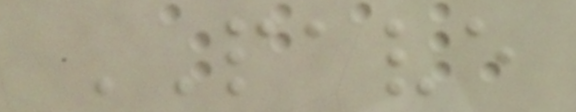PAVE
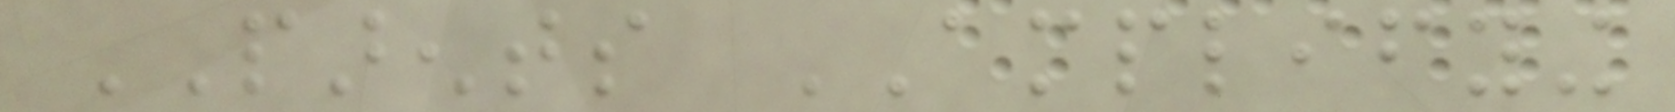PARENTS AMPLIFYING
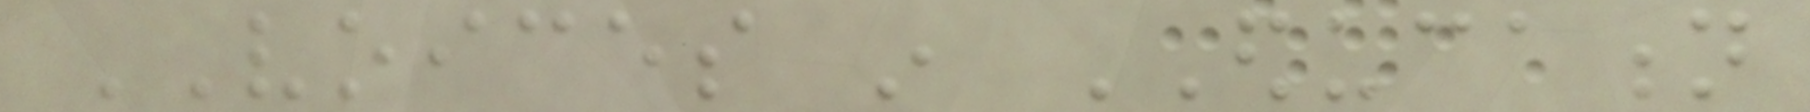VOICES in EDUCATION
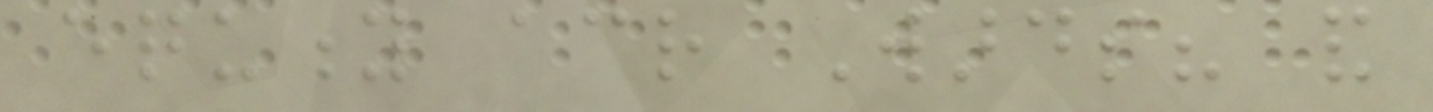equity across Wards? and
